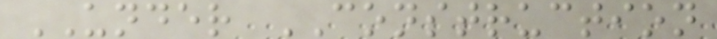UNDER CONSTRUCTION
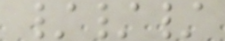///
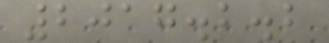2017.2.2
